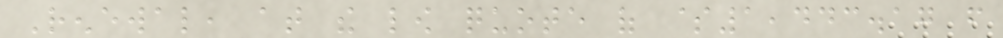Renewal, at the low quote of $1,443.17 from
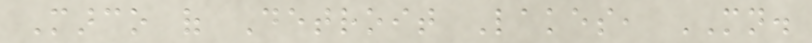Marco of Detroit Lakes, MN.
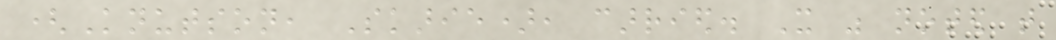(Knutson, Skarie), carried. It was noted that
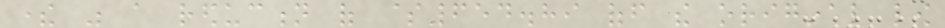there was a reduction of $654.89 off the original low
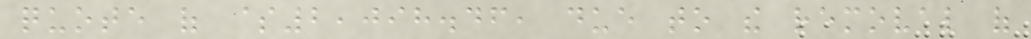quote of $2,098.46, due to the removal of
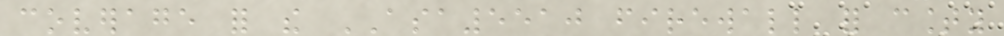coverage for the ASA5510 firewall for county
